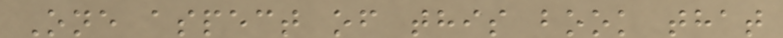One aspect of this book that
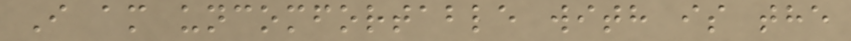I am uncomfortable with is the
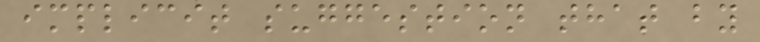implicit suggestion that by
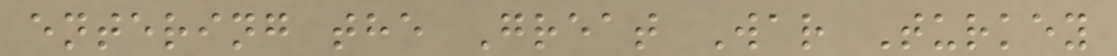entering the Great War Turkey
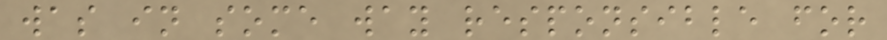was in some way responsible for
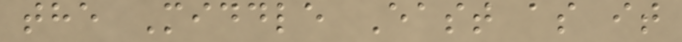the Middle East as it
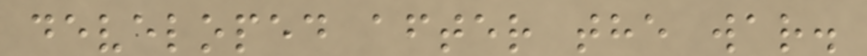developed after the war.
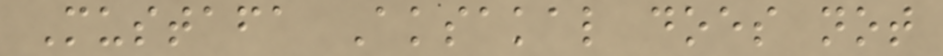Mustafa Aksakal does not
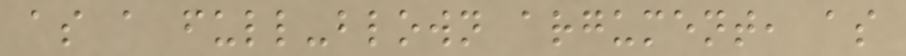as a full-blown argument, as
